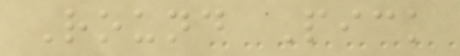Round Pick
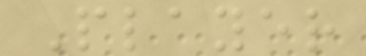Player
